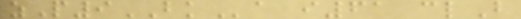zP9BKa i61 clB
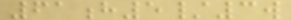61h5/3w
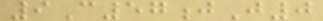9C57jJ0
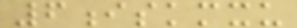6iskmxu
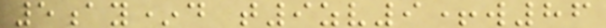5ay*d t9zv9+w86
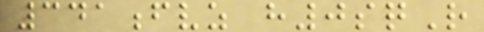341fvz h0sqR
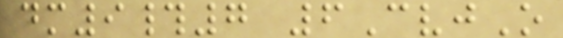dm9#7 6CvjO
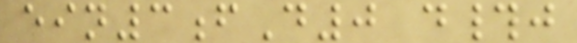ein3fD0 d#j
